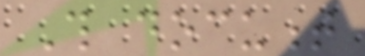This document
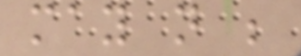may not be
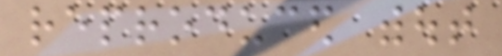reproduced without
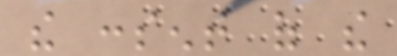the consent of the
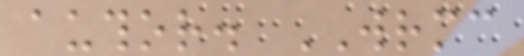author. WRMC
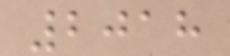2018
